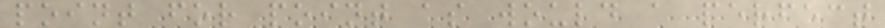point for point as would a perfect
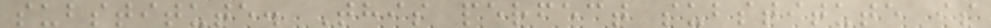substitute. This perfect substitute is
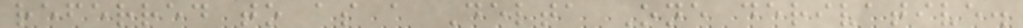referred to as a Delta One derivative.
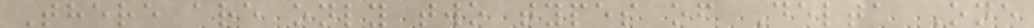There are only two types of Delta One
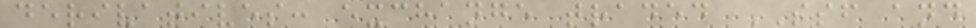derivatives: exchange traded SSF and
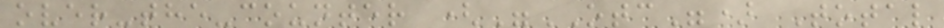over-the-counter ("OTC") Total
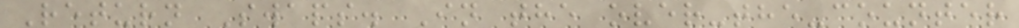Return Swaps. In the over-the-counter
